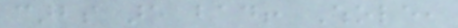carbs are bad! Whole,
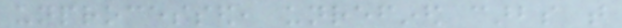unprocessed, unrefined carbs that
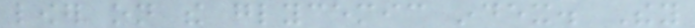lower on the glycemic index. They
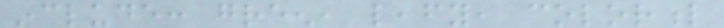include: green, leafy, colorful
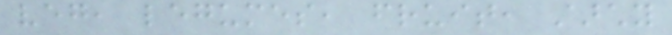veg, legumes, fruit, starchy
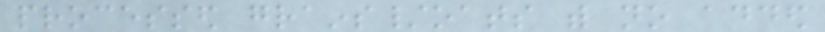processed grains/oats with no added
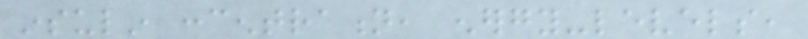insulin concentration, energy-levels,
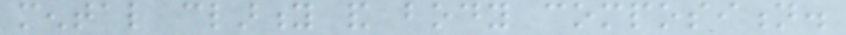mental clarity and body composition.
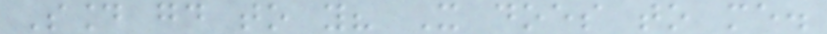Sound good to you? It does to me.
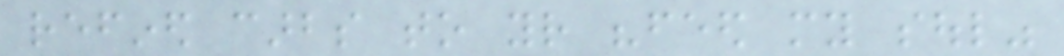refined carbs to your "feed my soul"
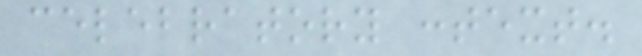celebratory context.
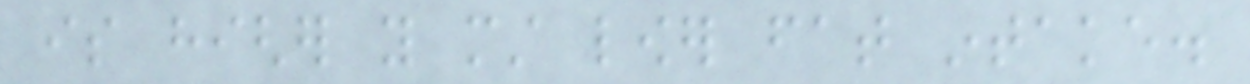is higher you must lower fat intake.
